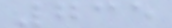735
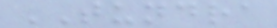TUNDRA
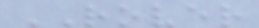ROVER
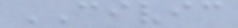CIVIC
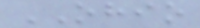OHIO
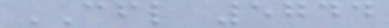CFL 5744
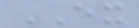EX
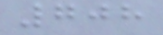708
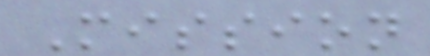Mission
